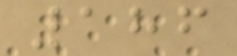186
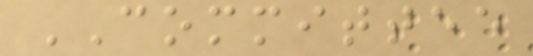COMMITTEE
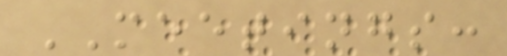MEETINGS:
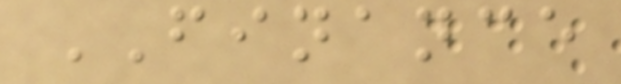FINANCE
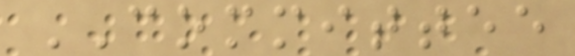COMMITTEE
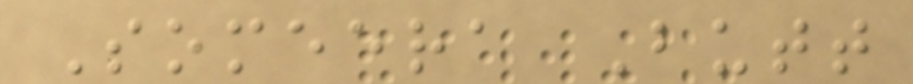Someera Butt
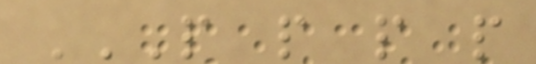P P P P
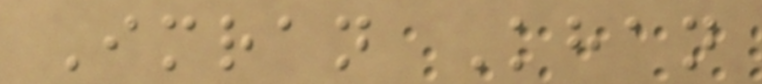Imran Khan
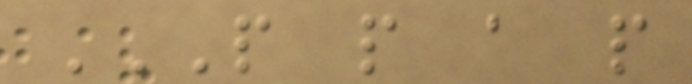P P A P
